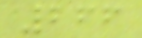266
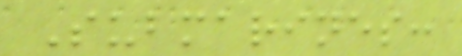Submarines:
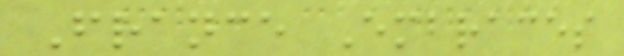France Embraces
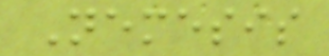Nemesis
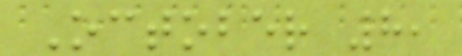October 8,
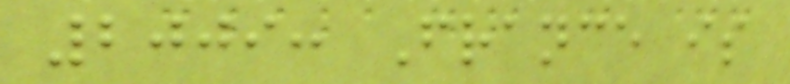2009: France is
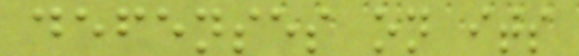defenses on its
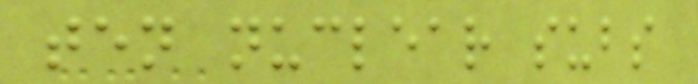ten nuclear subs
